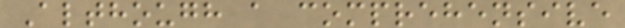Although a comprehensive
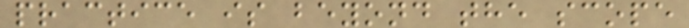practice is beyond the scope
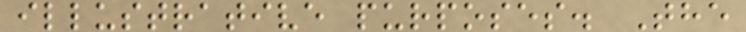illustrative purposes. The
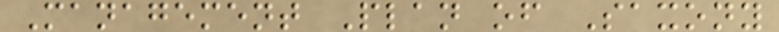Management Plan of Saxony
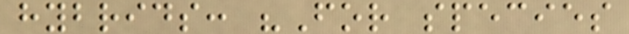hybrids: "For species
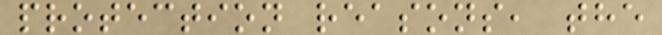protection reasons, the
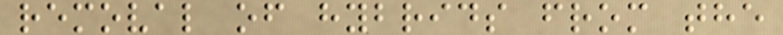removal of hybrids from the
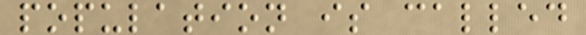population is called
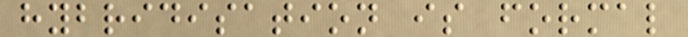hybridisation is formal
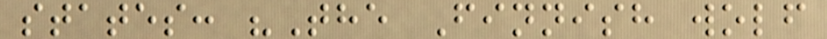states: "The Finnish wolf
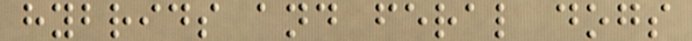hybrids and feral dogs
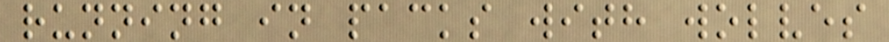running in packs with wolves
